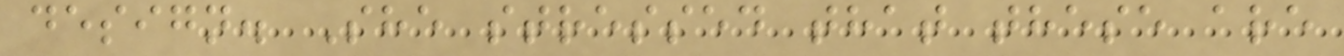design. She stressed that these are
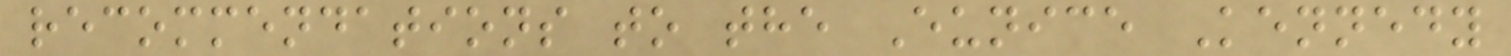recommendations to the Eunice Kennedy
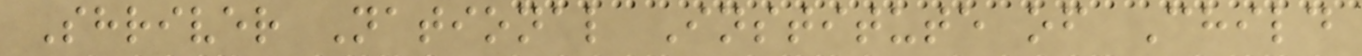Shriver National Institute of Child
